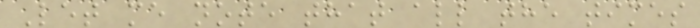Let me note that all the times
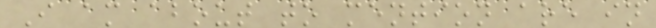I am about to mention are in
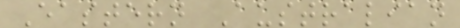Eastern Australian
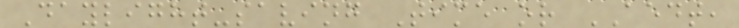Daylight-saving Time or AEDT,
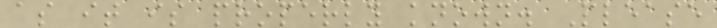as it is properly known. Please
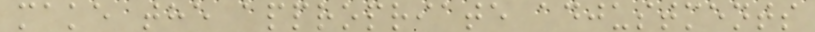make the appropriate adjustments
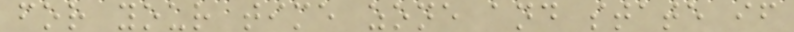for your time zone and state if
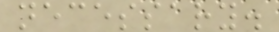necessary.
